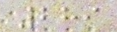289
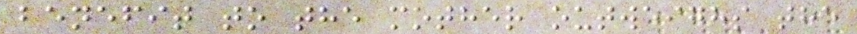benefit to the mother outweighs the
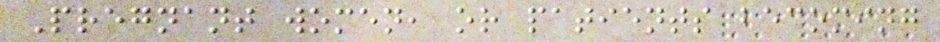Pregnant women, or patients becoming
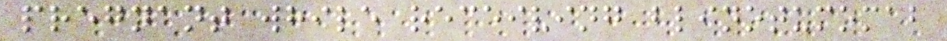pregnant while receiving blinotumomab
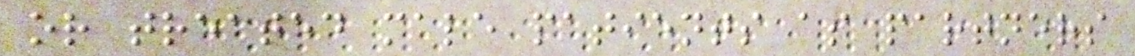or treated male patients as partners
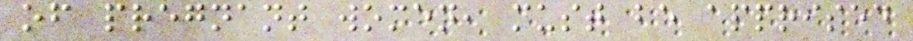of pregnant women, must be apprised
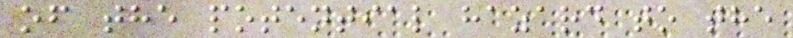of the potential hazard to the
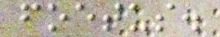foetus.
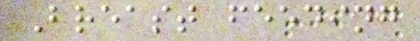Breast feeding
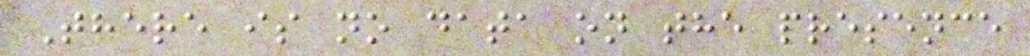There is no data on the presence
